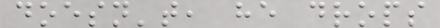doesn't, he drops
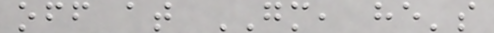off at GM, he's
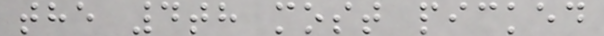the 4th most picked
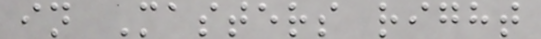in Masters right
